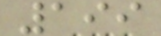199
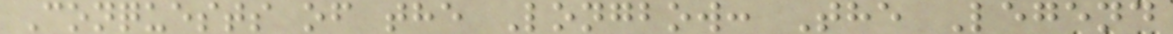Conquests of the Longbow: The Legend
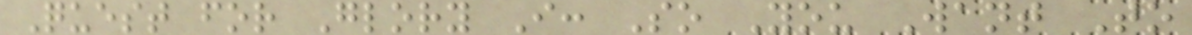Quest for Glory I: So You Want To
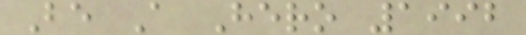Be A Hero 1992
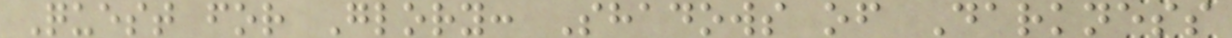Quest for Glory: Shadows of Darkness
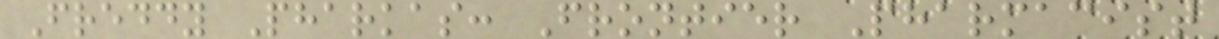Freddy Pharkas: Frontier Pharmacist
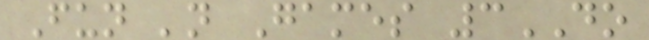Fun 'n Games 3DO
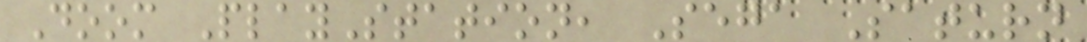Doom PlayStation, Sega Saturn
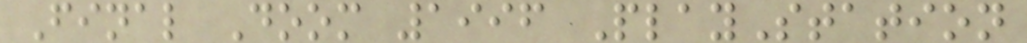Final Doom 1996 PlayStation
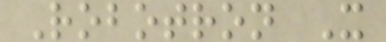Robotron X
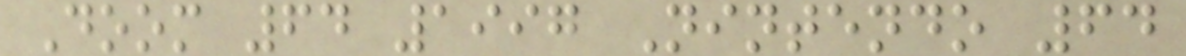Doom 64 1997 Nintendo 64
